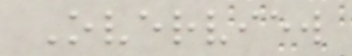Overview
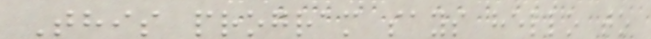This program says hello to
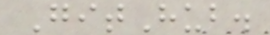GitHub.
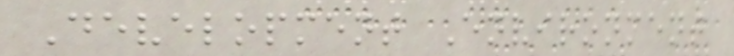Development Environment
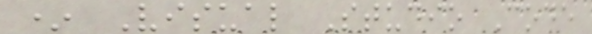* Visual Studio Code
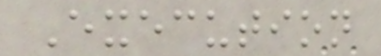Execution
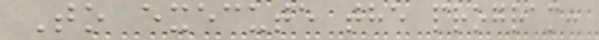To execute the program:
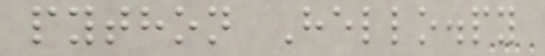python Hello.py
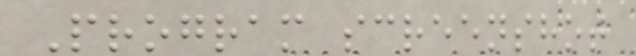Program screenshot
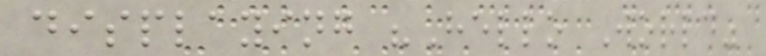displaying "Hello World"
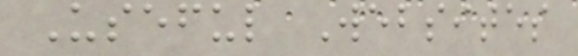Useful Websites
